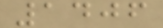1406
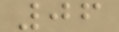06
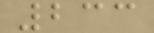233
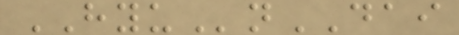HYUnDAI
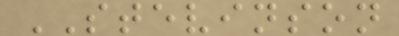STEVINSON
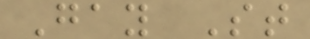Gay St
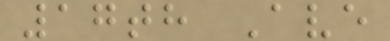17th Ave
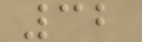32
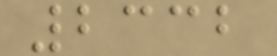2332
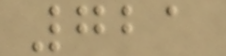721
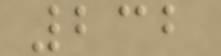232
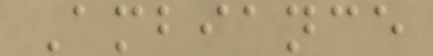Ambiance
